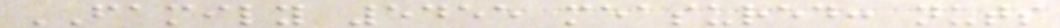FAMILY 5455 measured: nuts
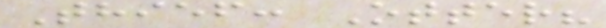Thief: Otter?
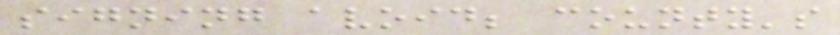signing avoid; county's
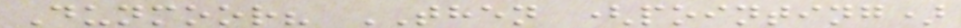Dunmoor? THEN (pointing)
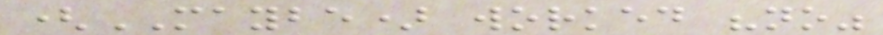(MAYBE) worked "no"
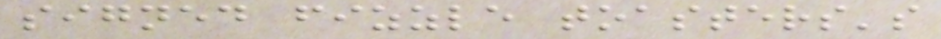signed fizzle toasters's
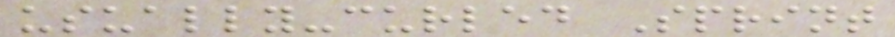usually-curled Sprint
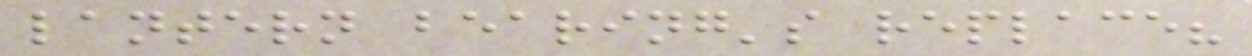lantern bearing's replace?
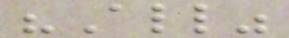"All"
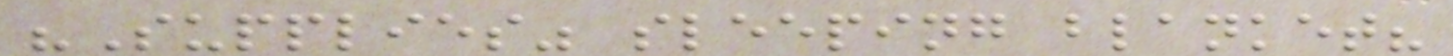"Supplies" sleeping blanket?
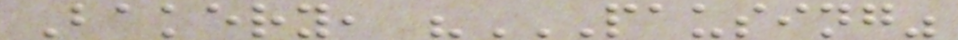Bakery, "PAUSING"
